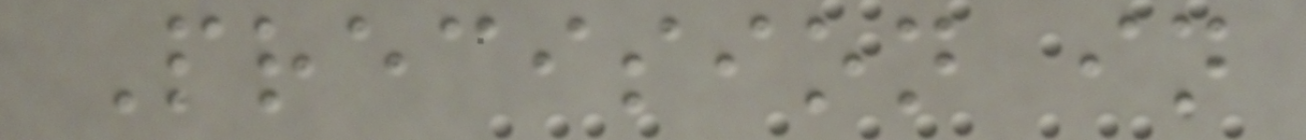Precision in
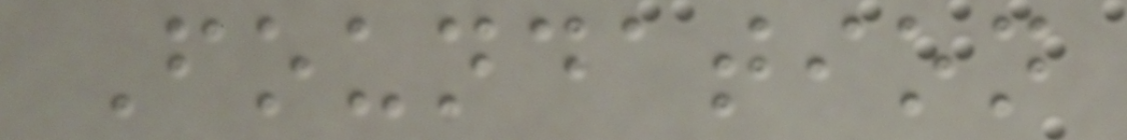Foundation
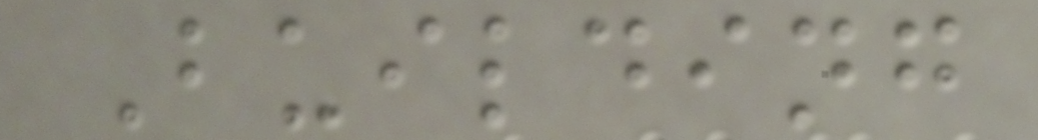Building
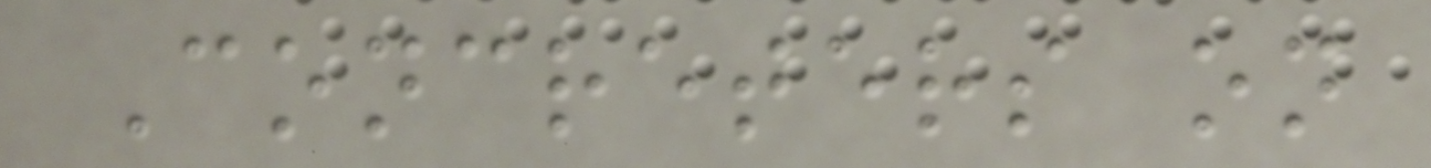Concreters on
